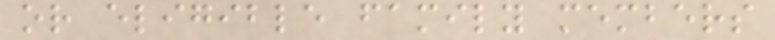or eligible family members
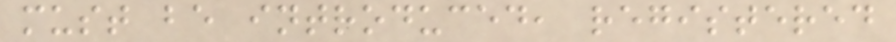must be introduced, registered
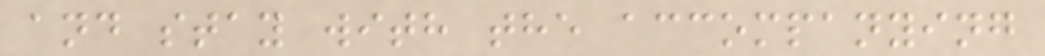and stay with the accompanying
